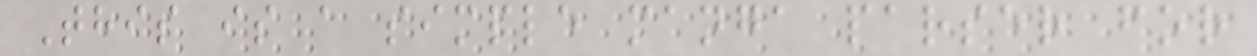This is a simple manga parser for
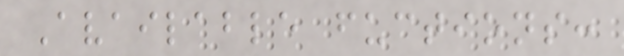Available fuctions:
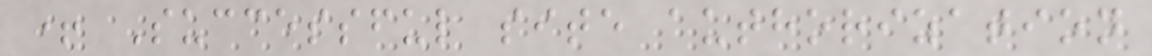+ Successful site authorization
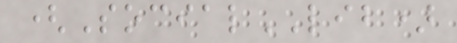(SocialLIB)
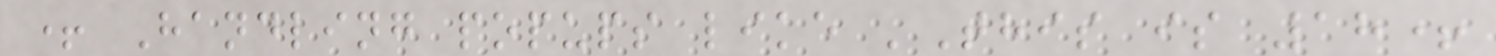+ Handling popups like 'This is 18+
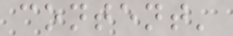content'
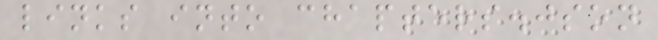links into chapters.json
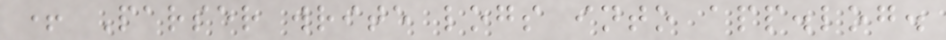+ Parser write logs into app.log.
